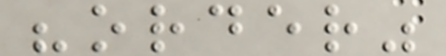"order"
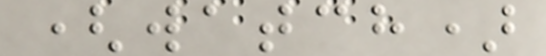(watch)
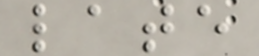late
